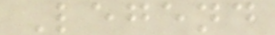Legend
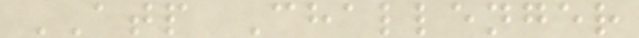ATP Challenger
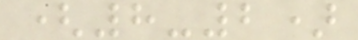(8-2)
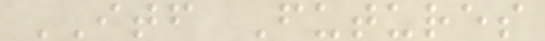ITF Futures
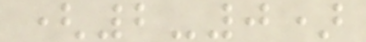(2-0)
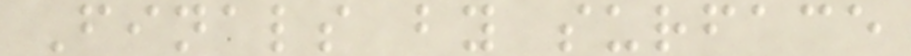Finals by surface
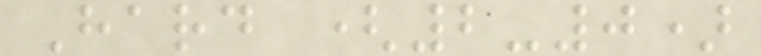Hard (2-0)
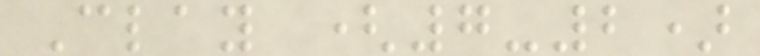Clay (7-2)
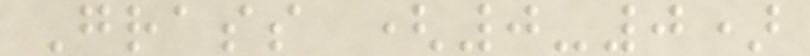Grass (0-0)
